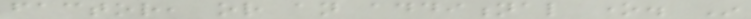factor, or an additional one. In
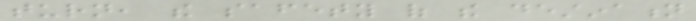turn, the safety of the destination
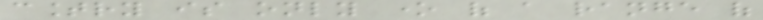country is only one of a range of
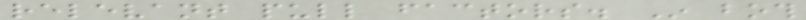relevant pull factors. In both
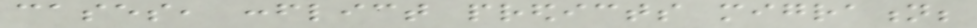cases, conflict predicts migration;
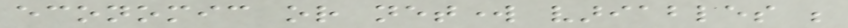economic or network variables be
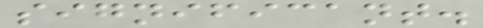significant.
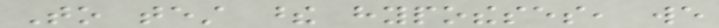To test these hypotheses, we
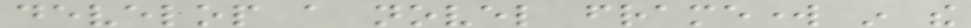develop a novel framework in the
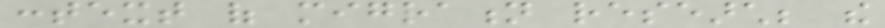context of migration research; the
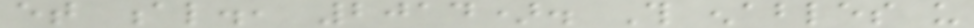et al., 2014). This enables us
